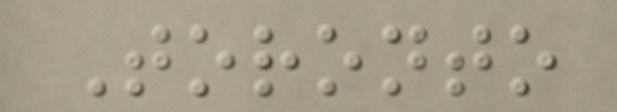Toronto
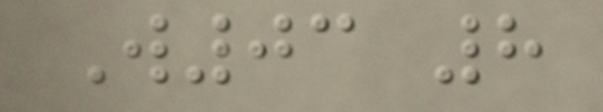W03 8
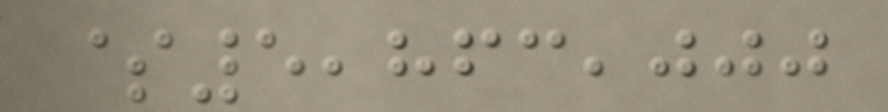$5,863,000
